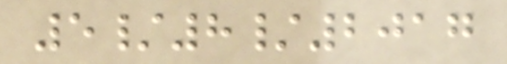5/8/2017
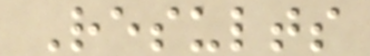Results
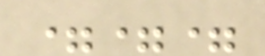===
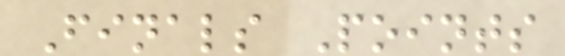Finals Points
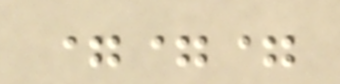===
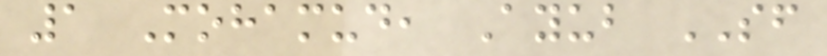1 Mohamud, Ayub SF
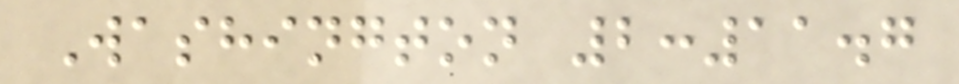Washington 2:11.7
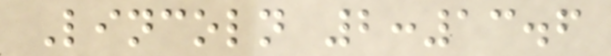Lincoln 2:13.6
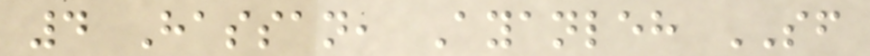4 Hassan, Ayanleh SF
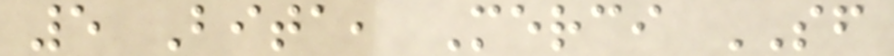5 Bita, Merci SF
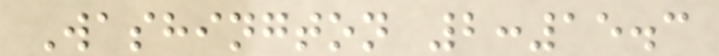Washington 2:15.3
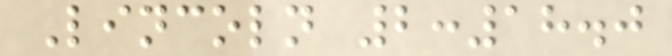Lincoln 2:18.0
